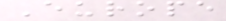Europe
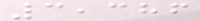3,386
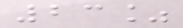23%
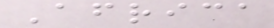Africa
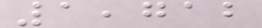1,712
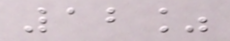12%
